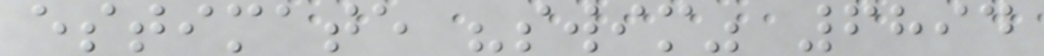estimate "swim" 6894
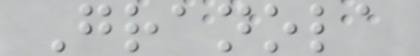Granola
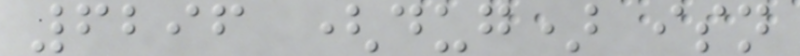6296 (dug) isn
